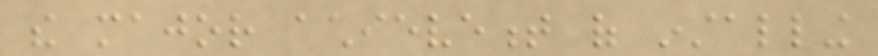the major achievement of installing
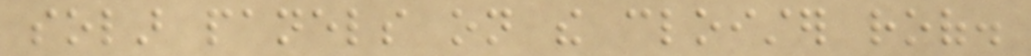solar panels on the cloister roof.
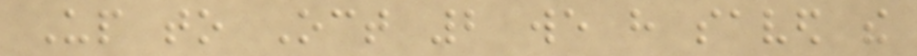Up to Oct 2 we have saved the
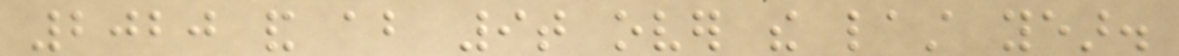2020 and about 9t over the last year.
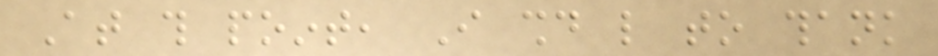At this point, I should like to thank
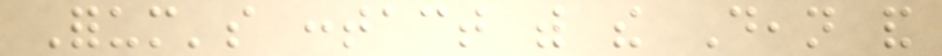Forum's contact with the Dean and
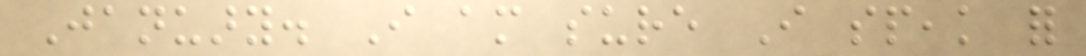January. I am sure I speak for
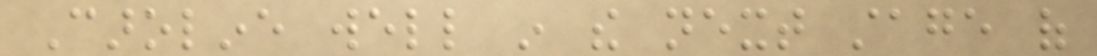Caroline well in the next stage of
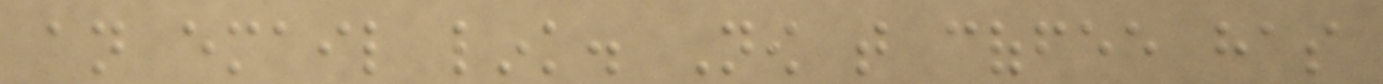an email link. Now that coffee has
